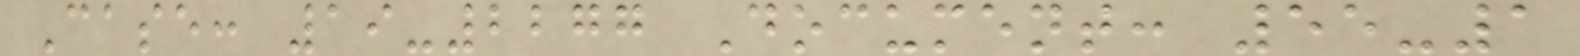Case: 19-2277 Document: 55-1
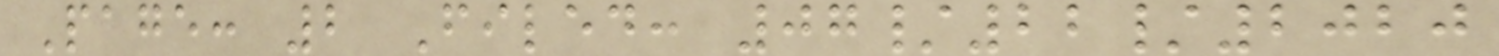Page: 2 Filed: 07/22/2020
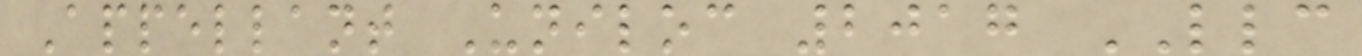Appellant Uniloc 2017 LLC
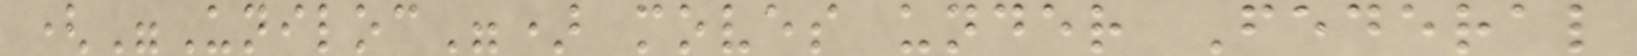("Uniloc") moves under Federal
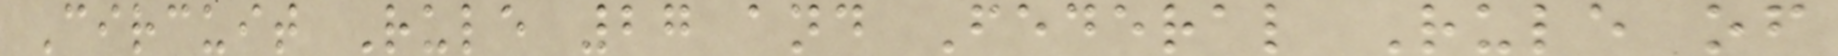Circuit Rule 27 and Federal Rule of
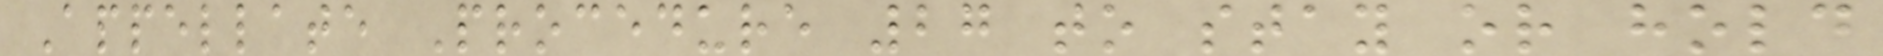Appellate Procedure 27 to stay or hold
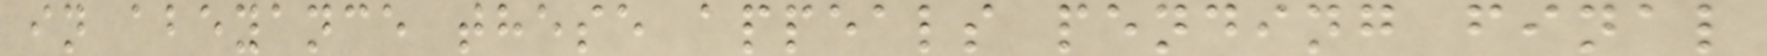in abeyance these appeals pending final
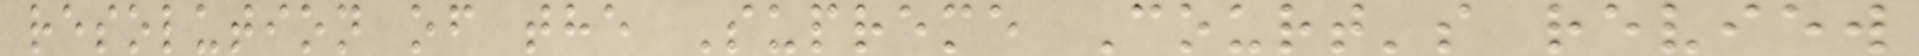resolution of the Supreme Court's review
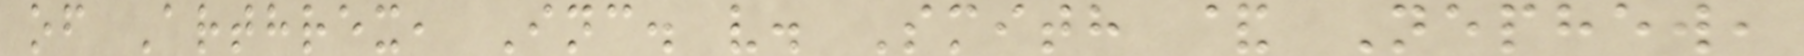of Arthrex, Inc. v. Smith & Nephew,
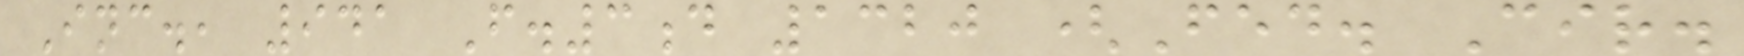Inc., 941 F.3d 1320 (Fed. Cir.
